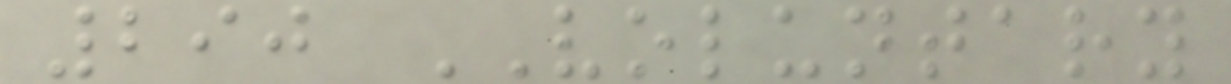290 VOLUNTARY
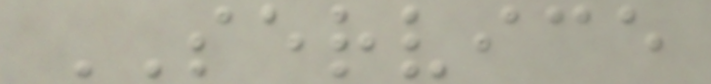SERVICE
